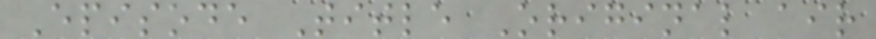Episode Title Original air
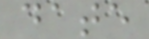date
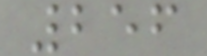256
